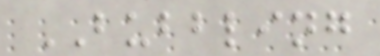BUBBLING
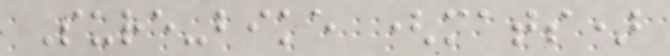Sure-bike (mats)
